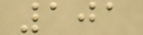101
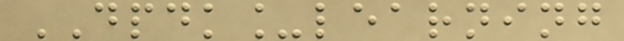DPDK_learning
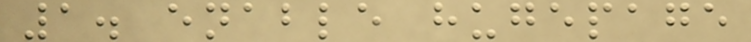1. enable hugepage
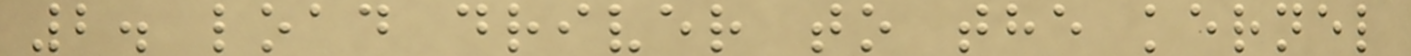2. load driver to the kernel
